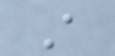A
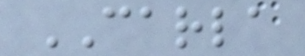CARLA
